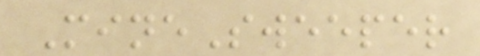MineSweeper
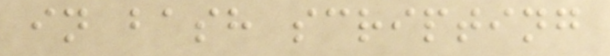in bash scripting
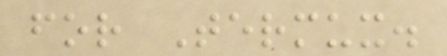for Termux.
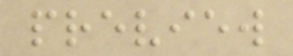preview
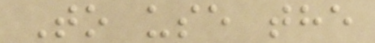To use the
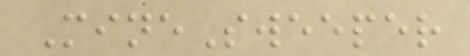MineSweeper
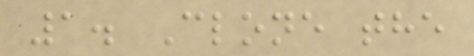1. Clone the
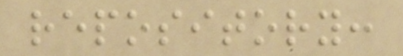repository:
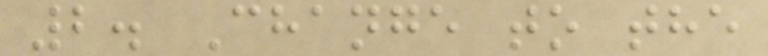2. Change to the
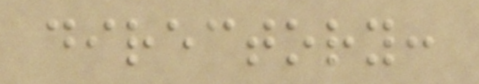directory:
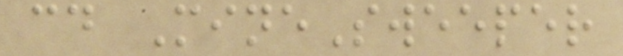cd MineSweeper
